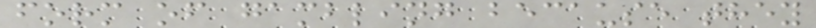form of gambling because they
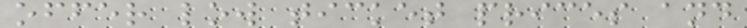offer low ticket prices and
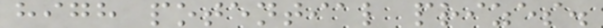high potential prizes.
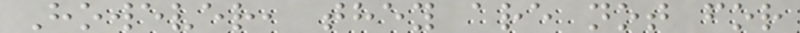However, they are not for
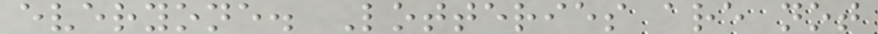everyone. Lotteries are not
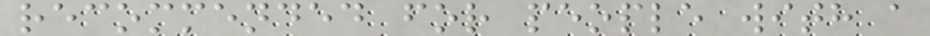recommended for people with a
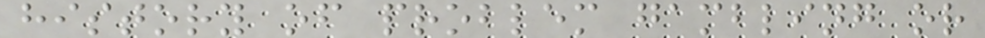history of problem gambling or
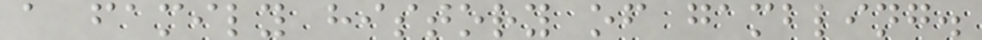a family history of gambling.
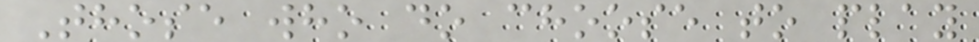Those who do choose to play
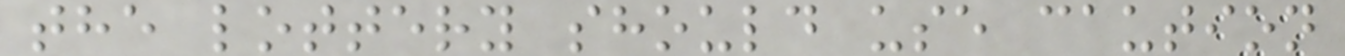the lottery should use caution
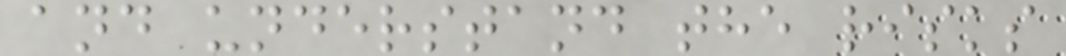and understand the risks
